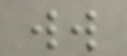ww
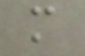m
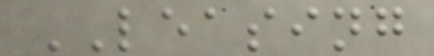LEASING
